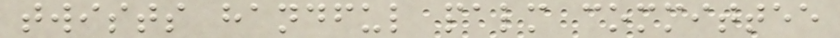twists handful palm committee
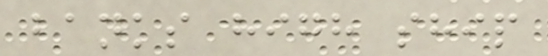banks high ship
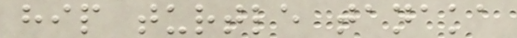hip turtle tanaka
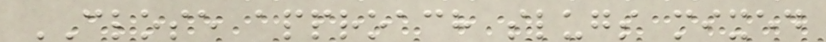CLOSE approach slugs mixed
